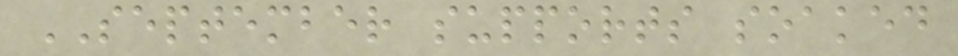SEPTEMBER supports soaked
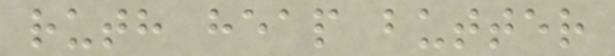ruth heap butter
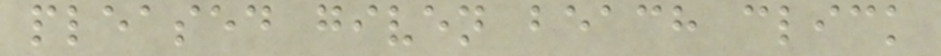pleased given beach click
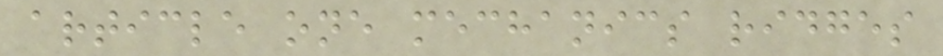article one mechanics ridges
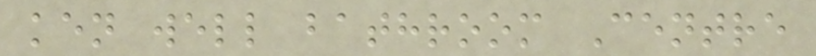ken well bathroom Centre
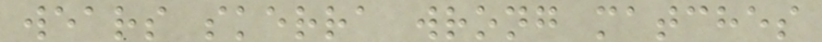wears skerra wrong matches
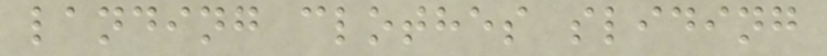landing clothes sliding
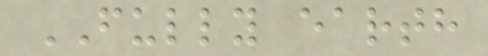FULLY earth
